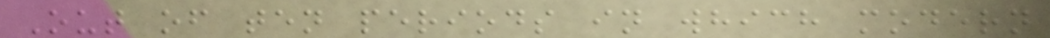Out of ten periods in which modern
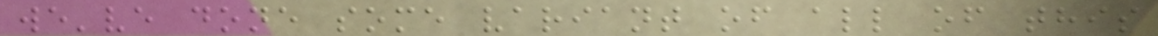we've done some variant of all of this
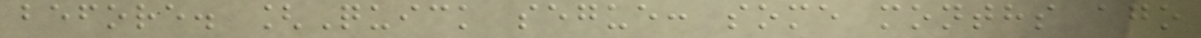before. [Quick segue: some months ago
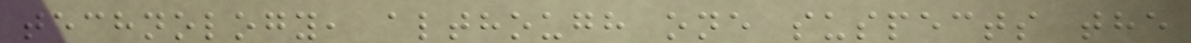technology, although one suspects the
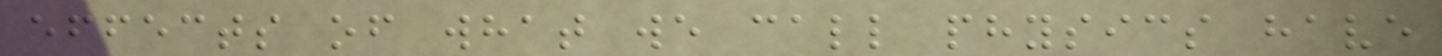effects of what we call physics have
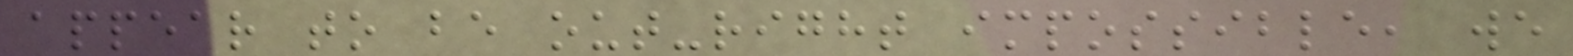appear to be out-right impossible, we
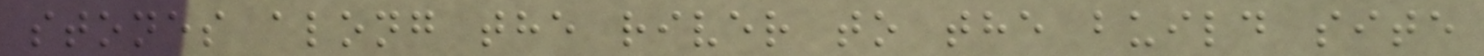stones along the river to the build site
